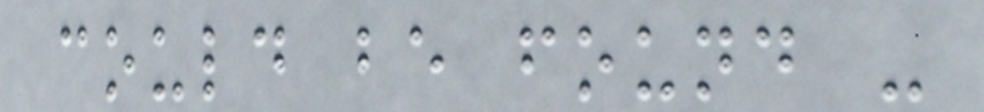could be found -
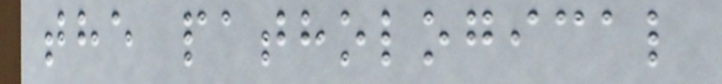the pathological
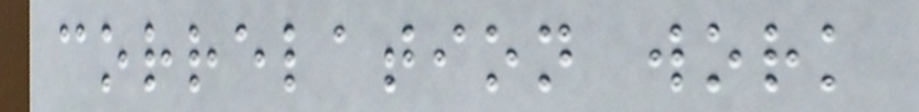correlation work
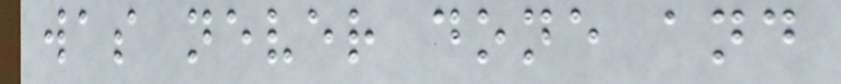was never done and
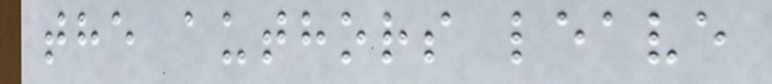the authors leave
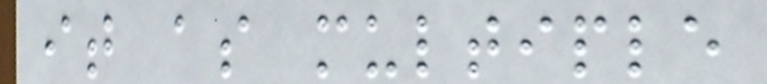it as multiple
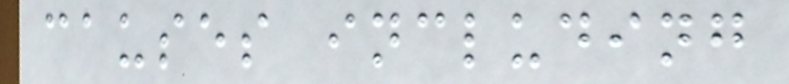causes including
